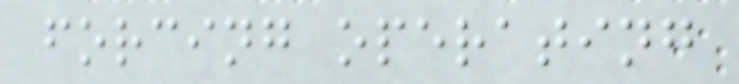forcing operating
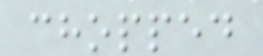chopped
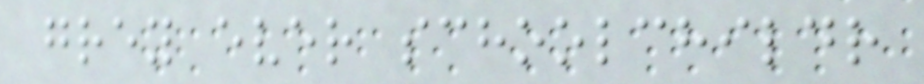grey ever schoolchildr
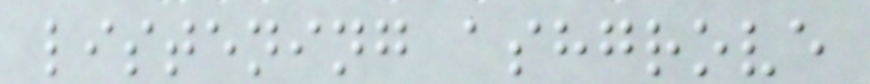listening ashgrove
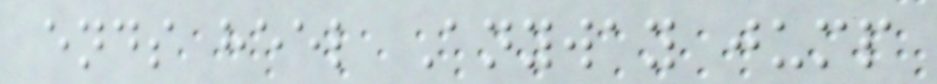ends heel Anyway jump
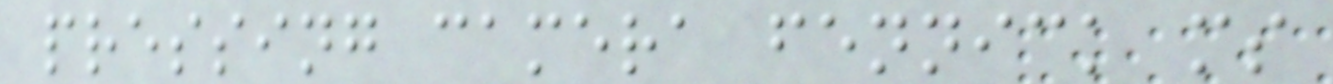pressing camera fennick ms
